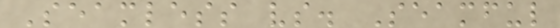Seamless vs. Seamful
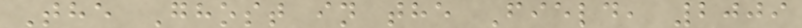The Ghost in the Field, 2009
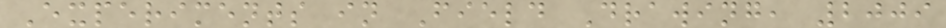Experiments in Field Drawing, 2009
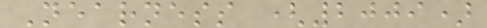Nearness (2009)
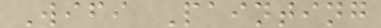Wifi Painting
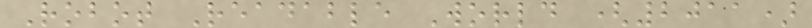Robot Readable World (2011)
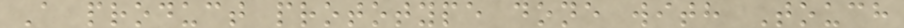A product prototype done with Touch
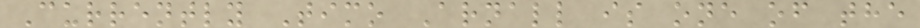Currently Timo Arnall is one of the
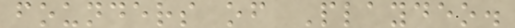founders of Playdeo.
